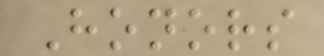Honors
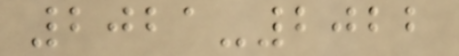2021-2022
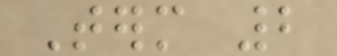Term 2
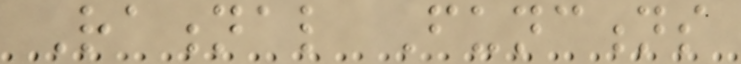Rational Functions
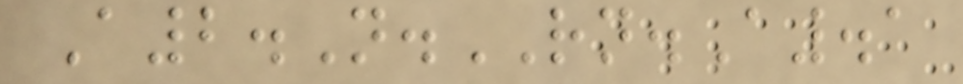A2.N.RN.A.1
